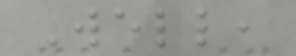Well,
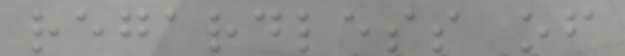regardless of
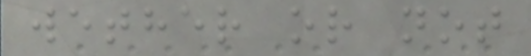wether or not
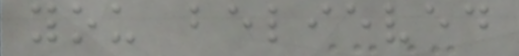you believed
